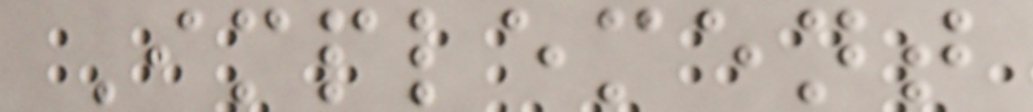Implement
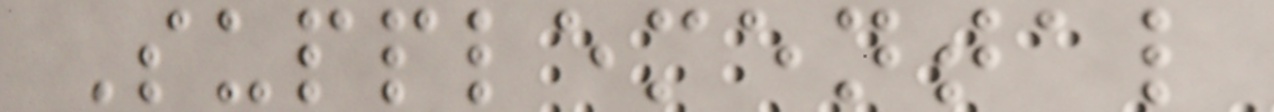Supplemental
